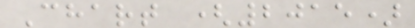Chart (2015)
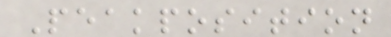Peakposition
